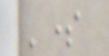'some
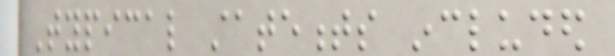Typical statements included
